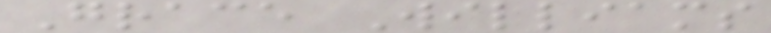Grace Williams
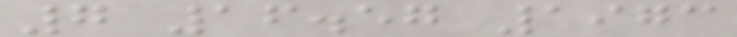7 16.57 1973
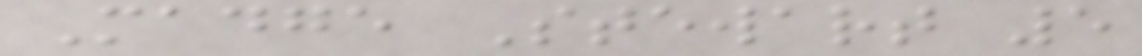Madge Stewart 5
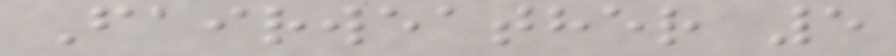Fairweather 5
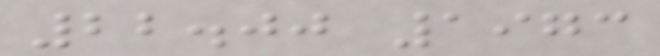22.00 1973
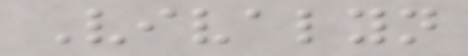Vivalyn
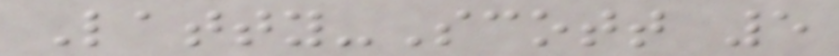Latty-Scott 5
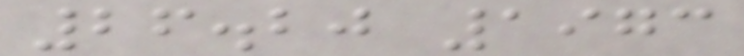26.20 1973
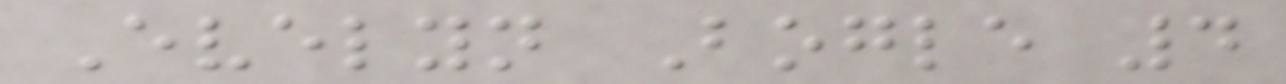Evelyn Bogle 4
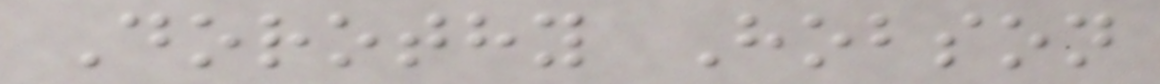Dorothy Hobson
